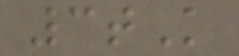3tK
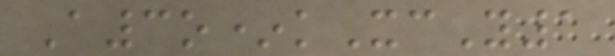A3o*kXcY1
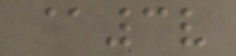@3v
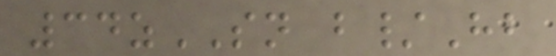34zSN b/Hb
